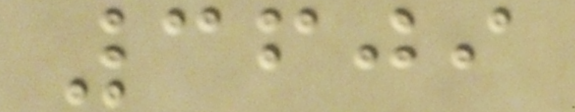3609
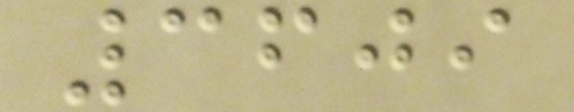3609
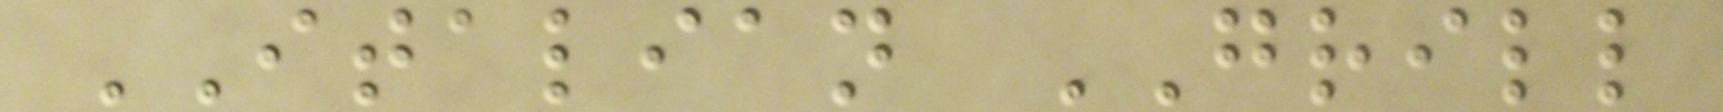ITALIAN GRILL
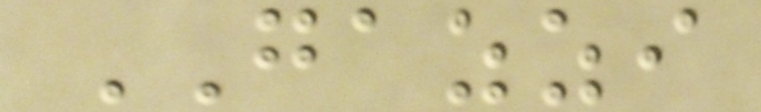GAZZI
